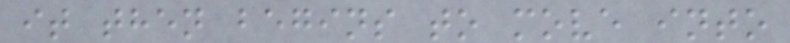it then begins to move into
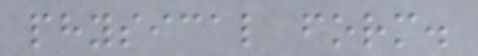physical form.
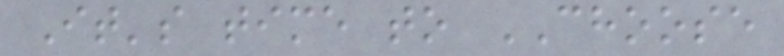It's time to CHOOSE
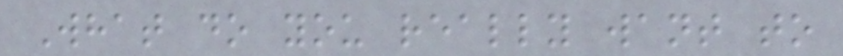What do you really want to
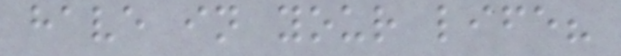have in your life?
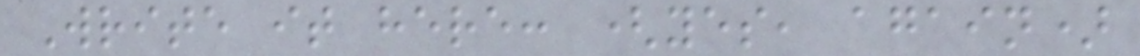Write it here: (yes, again)
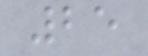25
